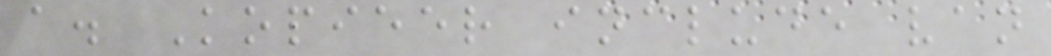a. Kopieer include van
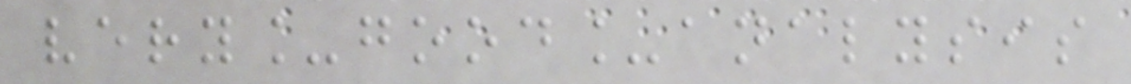very_good_analysis
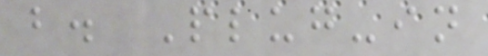b. Plug-in
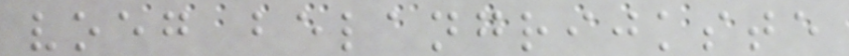voeg belangrijkste
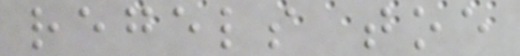regels toe
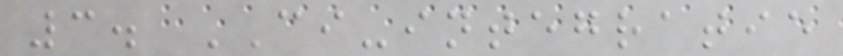3. CI-integratie
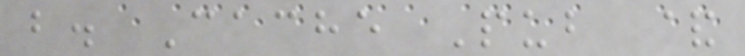b. Cache Pub &
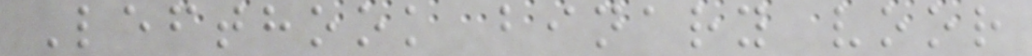Lefthook binary voor
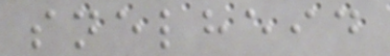snelheid
